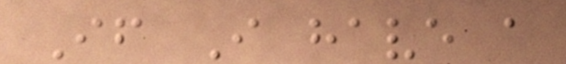If I have a
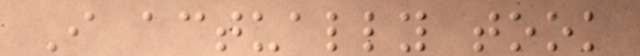I actually took
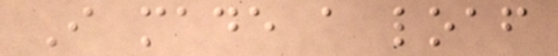I made a loaf
